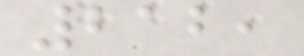212,
